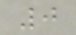0
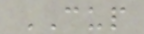CUP
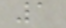1
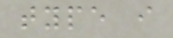type i
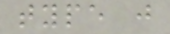type j
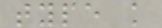type k
